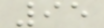95
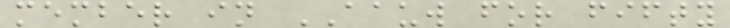member in AAUW for fifty
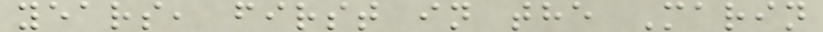years, first in the Marin
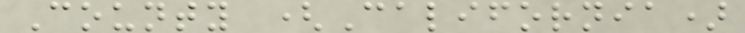County (California)
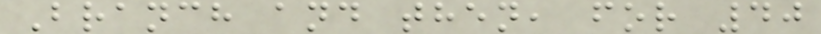Branch and then, for 40
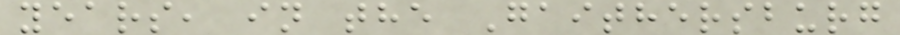years, in the Gaithersburg
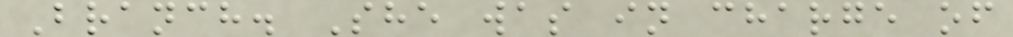Branch. She was in charge of
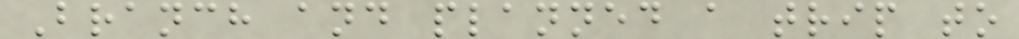Branch and planned a trip to
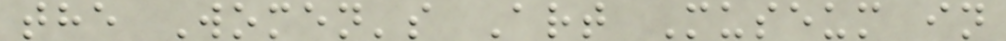the Women's Art Museum in
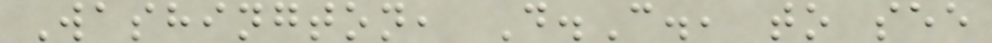Washington, D.C., to see
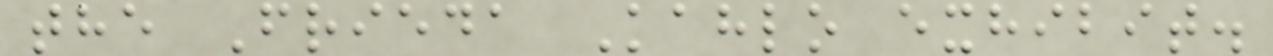the Frieda Kahlo exhibit.
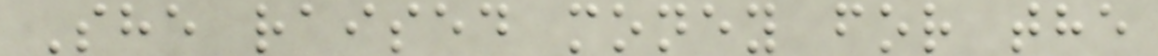She raised money for the
